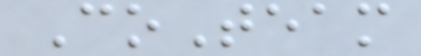CoTeam
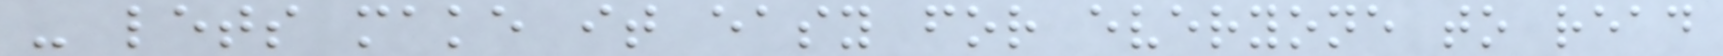- lets make it easy for everyone to read
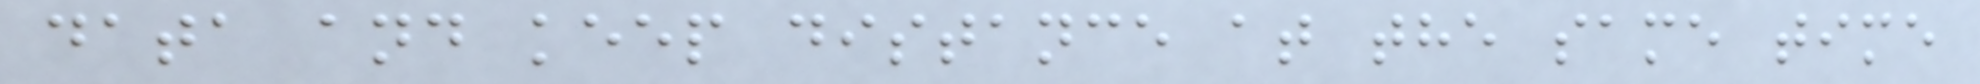data and keep distance at the same time
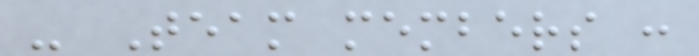- Team members :
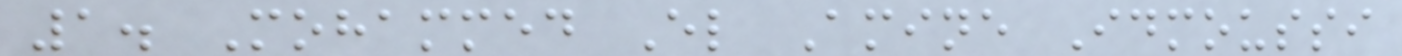1. Mohammed El Amine Idmoussi
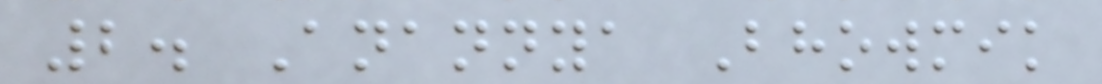2. Anannya Bhowmik
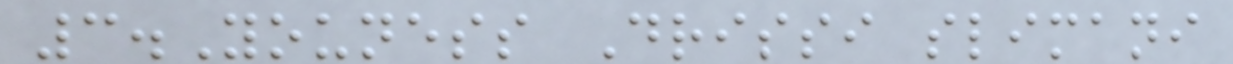3.Youness Drissi slimani
